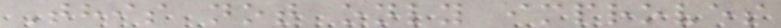This not only improves
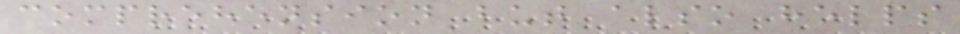comprehension but also helps
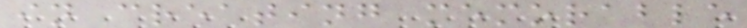in creating memorable
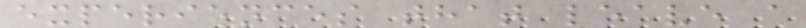experiences that leave a
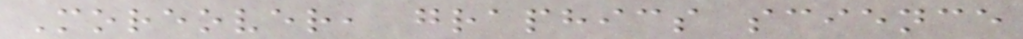Moreover, graphics science
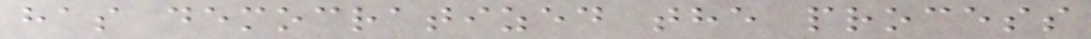has democratized the process
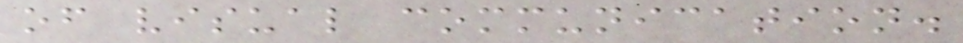of visual communication.
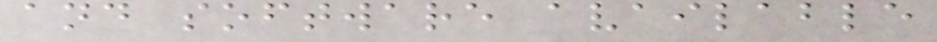and software available
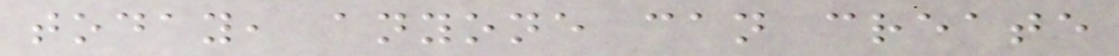today, anyone can create
